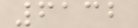6132
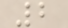2
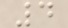4
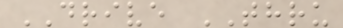DRIVE THRU
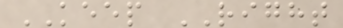KEEP RIGHT
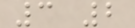3 2
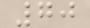70
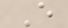E
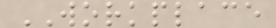WORKPLACE
